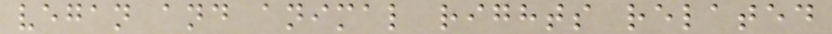vegan and animal rights related
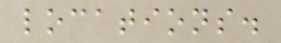locations.
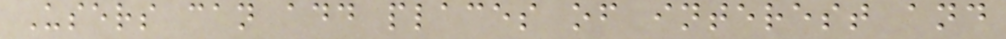Users can add places of interest and
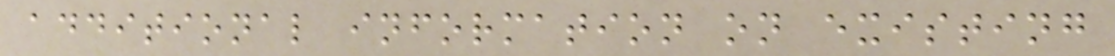additional information on existing
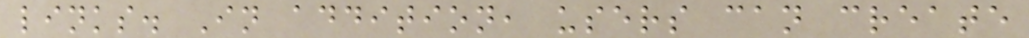links. In addition, users can create
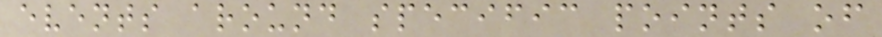events around specific points of
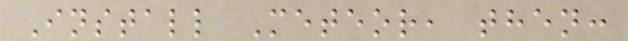Install Meteor, then:
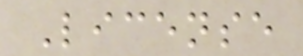License
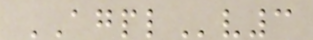AGPLv3
